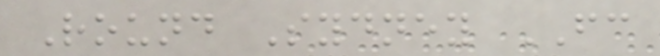Round Sydney FC
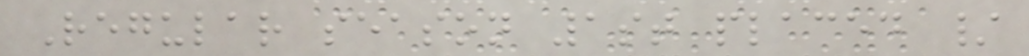Regular season 1st placed /
